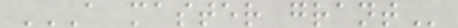A MASTER GRANT
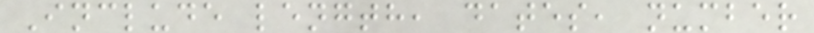Include length, dates, number
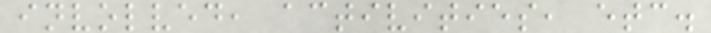involved, activities, etc.
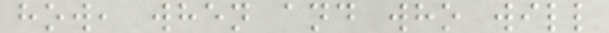how, when and who will
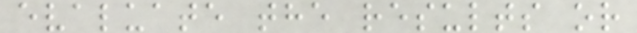evaluate the results or
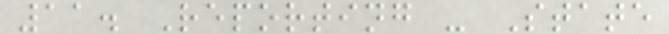11. Reporting - State
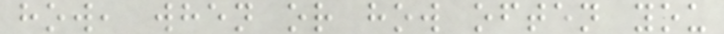how, when or how often you
